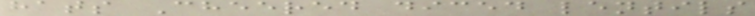hats Cheered diced lentils
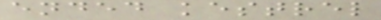ended kestrel
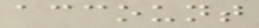account
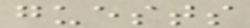guests
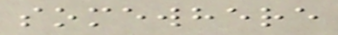somewhere
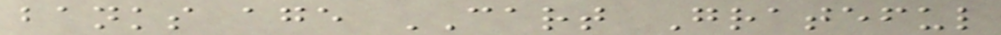banks age CART Grateful
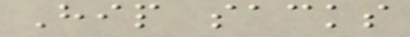Hip sacks
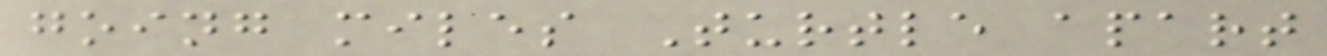going miles Turtle apart
